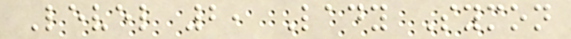Level 2, Lady Symon
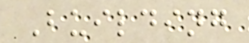Building
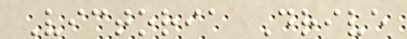Victoria Drive
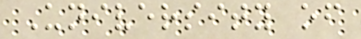University of
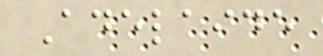Adelaide
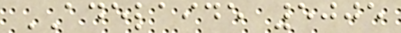ADELAIDE 5005
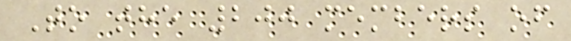To the 200 members of
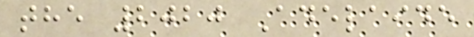the 2020 Adelaide
